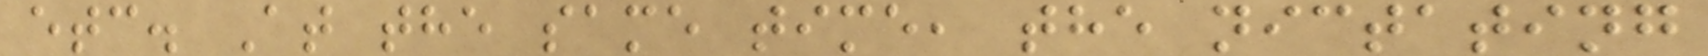etc. At the same time, the nictating
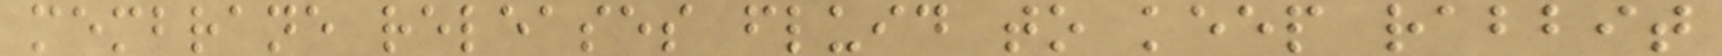membrane releases fluid to keep rabbit
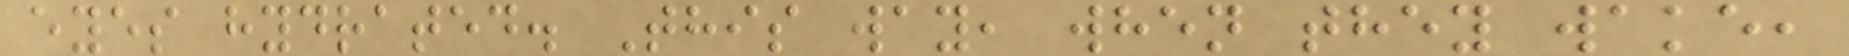eyes hydrated. This way, when they wake,
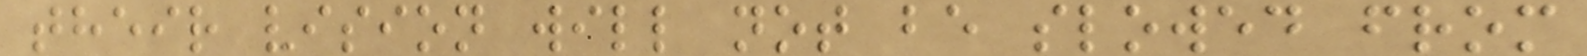their vision will not be slowed from
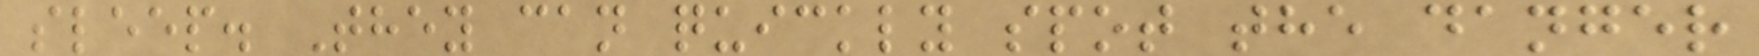sleep. They can quickly spot the danger
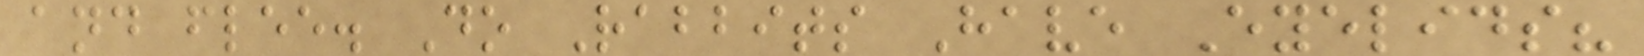and flee. Do Rabbits Have Eyelids?
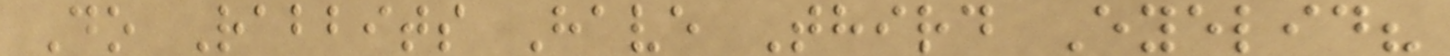Do Rabbits Have Third Eyelid?
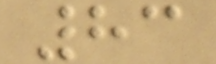83
